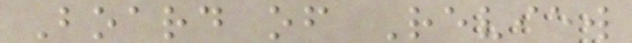Board of Review
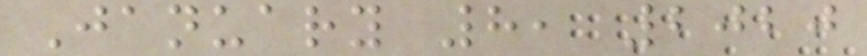January 8, 2020
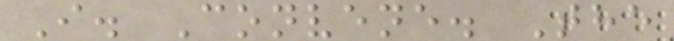I. Convene. The
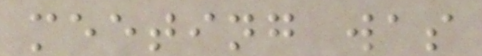meeting was
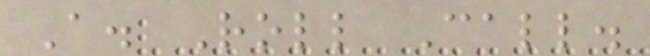A. Roll Call.
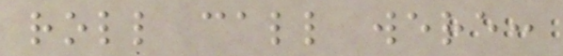roll call were:
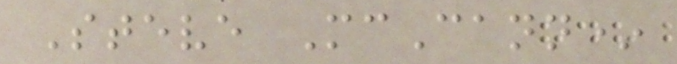Steve McCann*
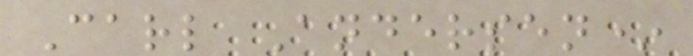Carl Andersen*
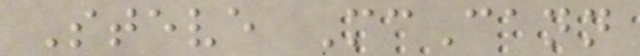Steve McCann
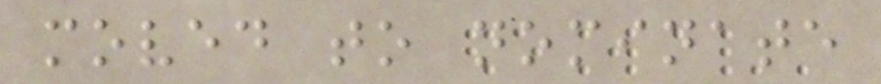moved to nominate
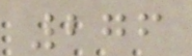276
